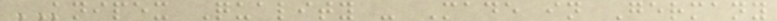KNIPEX Quality - Made in Germany
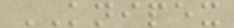KNIPEX
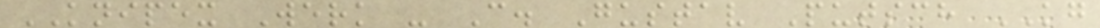KNIPEX Werk - C. Gustav Putsch KG
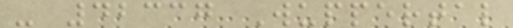- 42337 Wuppertal
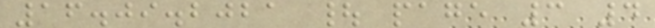16.09.2021 | page 3 4
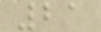21
